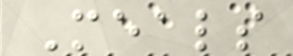Meals
